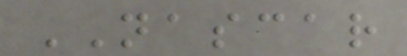NASCAR
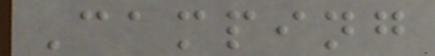Camping
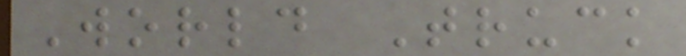World Truck
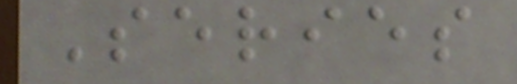Series
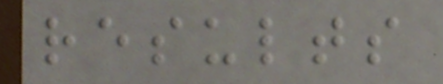results
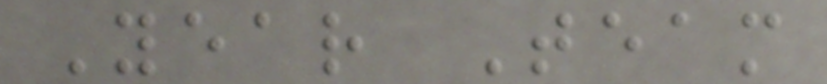Year Team
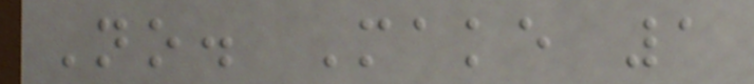No. Make 1
